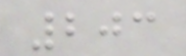203
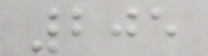205
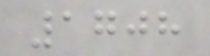1708
